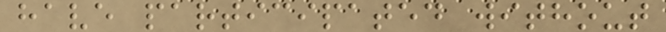have participated without
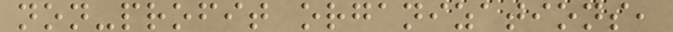non-profit organizations,
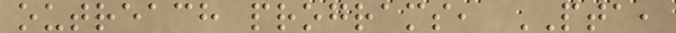outreach programs, PTA,
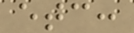etc:
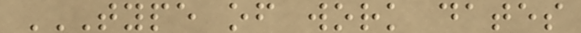TYPE OF WORK DATES
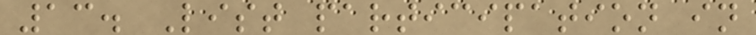13. List participation in
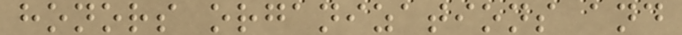honors organizations and
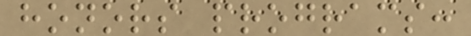honors programs:
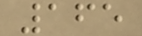165
